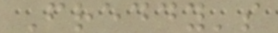Freddy's
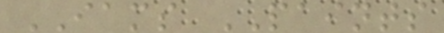IAMS PAINTS
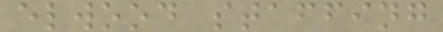elwood staffing
